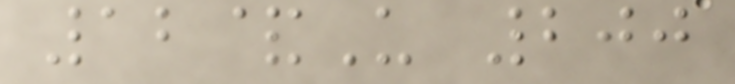12&U 200
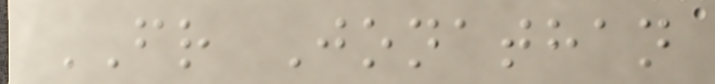FR Jonathan
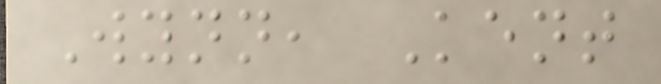Wynn, Kent
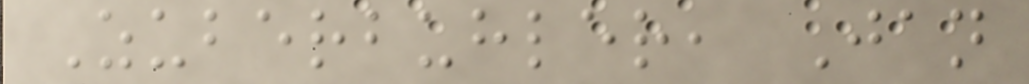Zuberbuhler, Jan
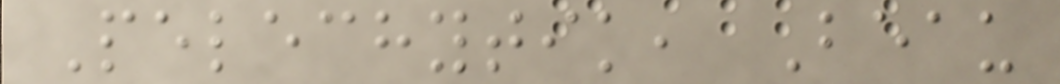Pelechytik, Beau
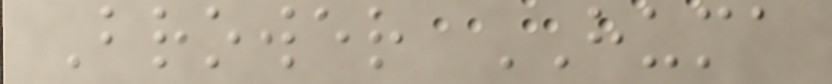Brower HUMA
